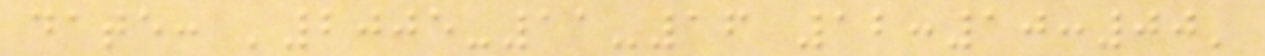date: '2005-11-16 12:10:00'
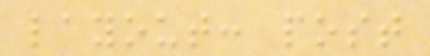layout: post
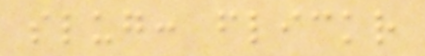slug: flickr
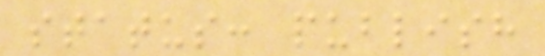status: publish
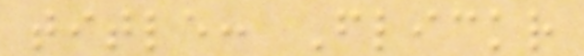title: Flickr
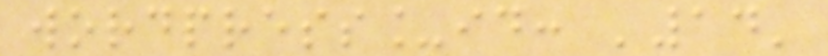wordpress_id: '14'
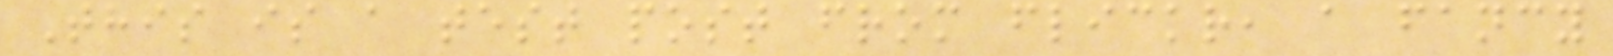This is a test post from flickr, a fancy
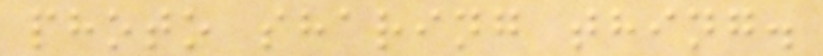photo sharing thing.
